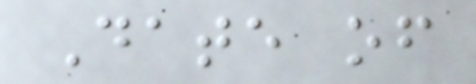Date of
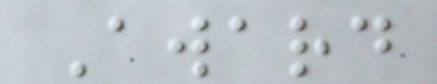Award
